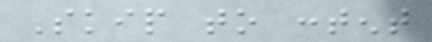Skip to content
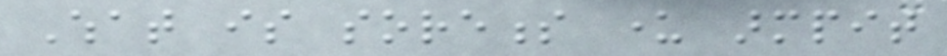What is soreness under armpit
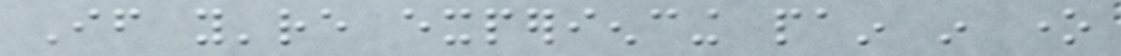If you're experiencing pain in one
